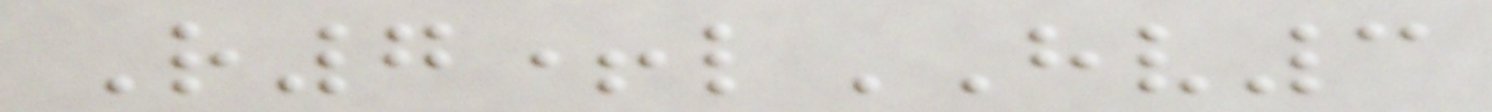R7+lHV3
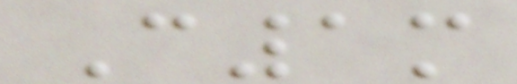C1m
